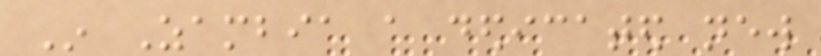In Zambia a dedicated new
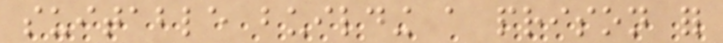suitable building a prison for
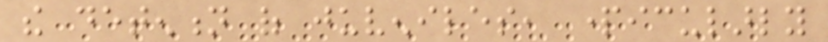the detention of juveniles, particularly
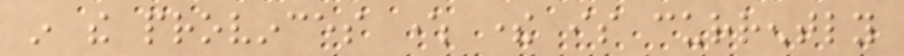in the provinces where there is currently
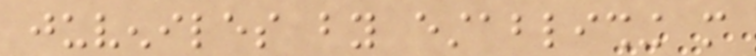juveniles by establishing more
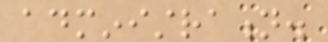administration.
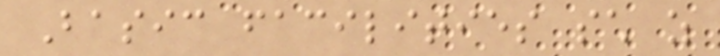Basic facilities such as
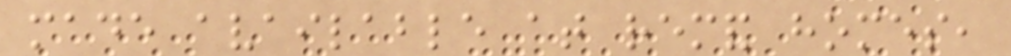made available at remand homes,
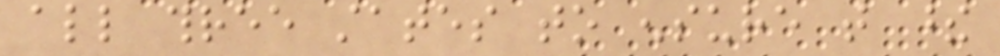all three states to ensure that these
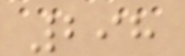298
